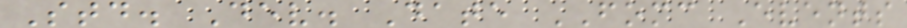Std. Dev. Date FOMC Events
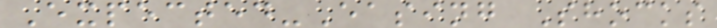Expected-Easing Shocks
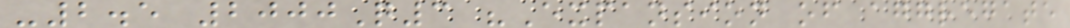-2.5 2000Q3 "Expansion of aggregate
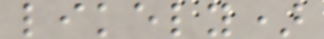likely)
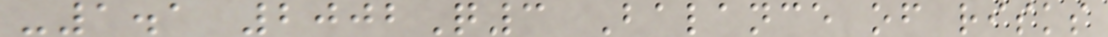-1.1 2002Q3 Balance of risks
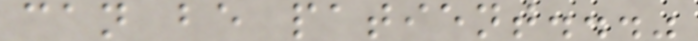can be patient..."
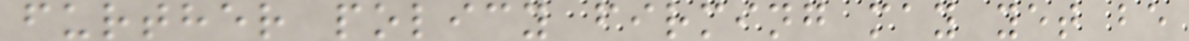further policy firming may yet be
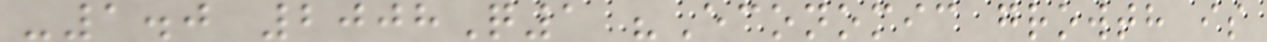-1.0 2008Q1 "Economic growth is
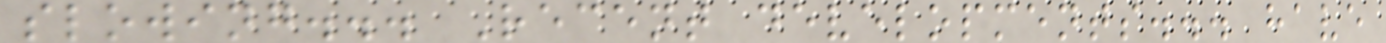slowing... Recent developments... have
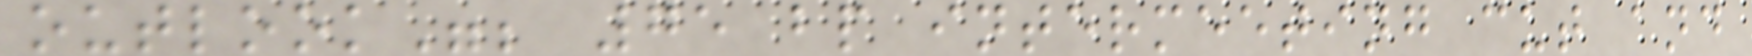outlook"; 75 bp intermeeting cut and
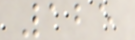125
